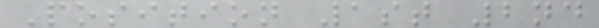Position 1st 2nd
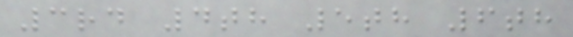3rd 4th 5th 6th
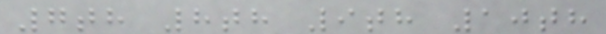7th 8th 9th 10th
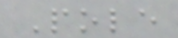Pole
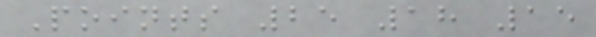Points 25 18 15
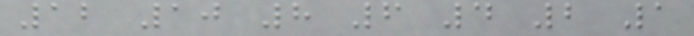12 10 8 6 4 2 1
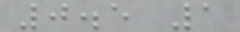0.5 1
